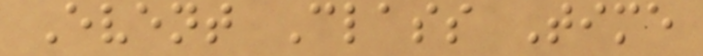Event Class Time
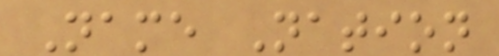Name Nation
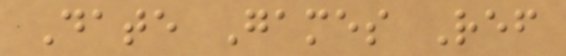Date Games Ref
